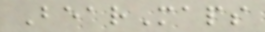BearMaps
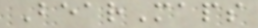BearMaps
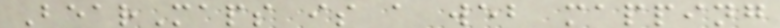BearMaps is a web mapping
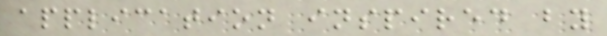application inspired by
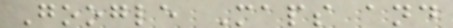Google Maps and
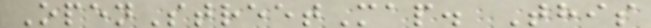OpenStreetMap. This
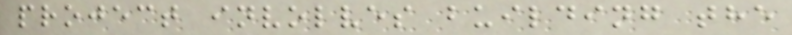project involves building the
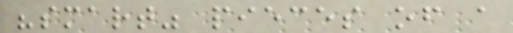"smart" pieces of a
